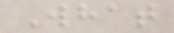What
